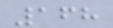168
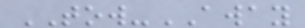TOW-AWAY
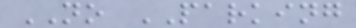NO PARKING
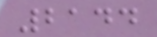2144
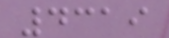4319
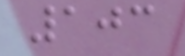103
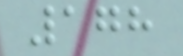178
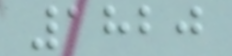1820
